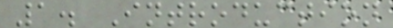1. Introduction
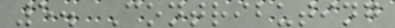5. Contributing
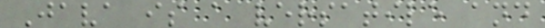Java is a versatile and
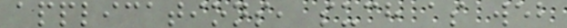applications, such as web
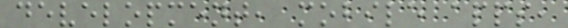development, mobile apps,
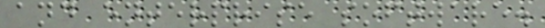and enterprise software.
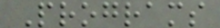Programs
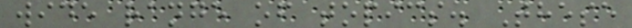wide range of topics. These
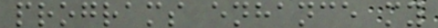programs enhance my
